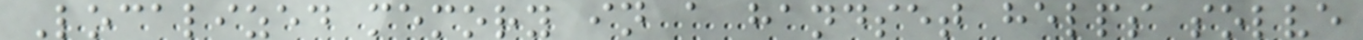Localized memory in a handset helps solve
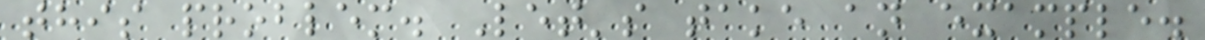this problem. Let's take an example.
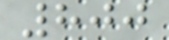800
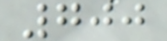700
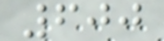600
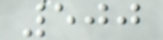500
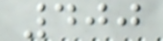400
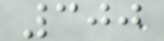300
